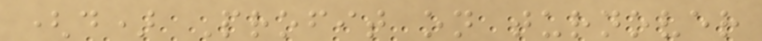(d) Profit on turnover
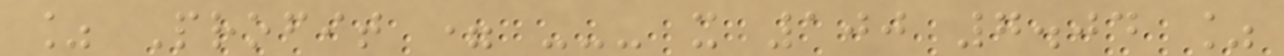% Profit = --- x 100 7.04 %
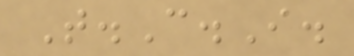T.C.I.
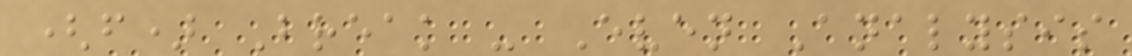(f) Break - Even Analysis
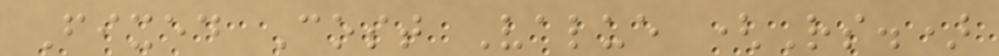Fixed Cost Value (Rs.)
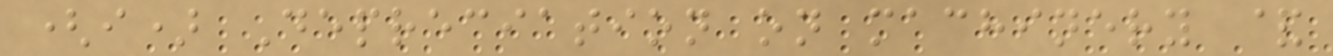(i) Depreciation on machinery &
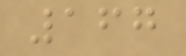167
